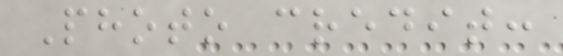Photo credit:
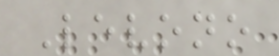Levono
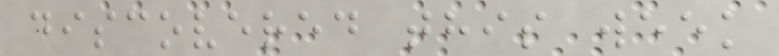discovered this week
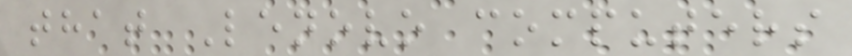that Lenovo computers
